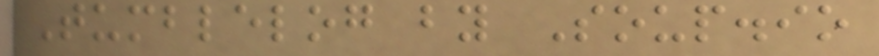Tumblelog by Soup.io
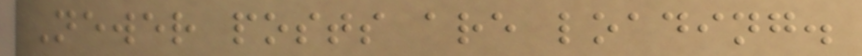Newer posts are loading.
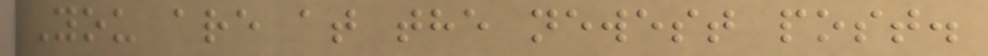You are at the newest post.
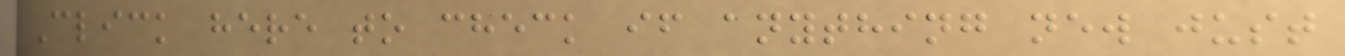Click here to check if anything new just
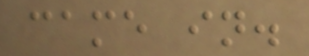came in.
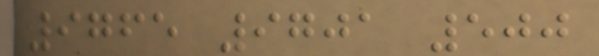9765 9701 500
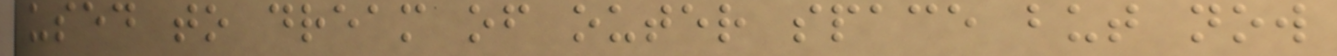used to dream of outer space but now
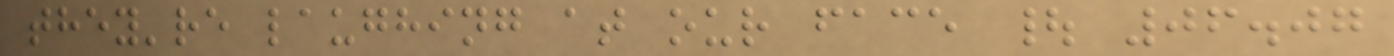they're laughing at our face | 06.07
